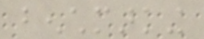benchmarking
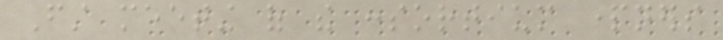First meeting of the consortium partners
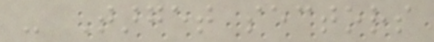- Target sectors
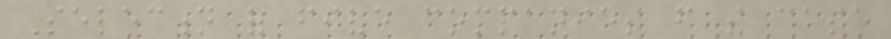Selection of five companies from the case
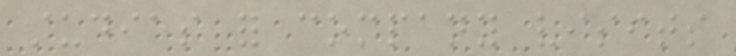studies for company visits
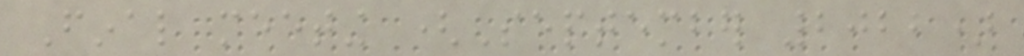Final meeting (September 2022)
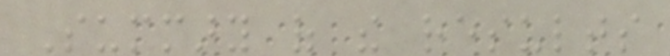Summary of the results
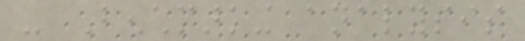- Benchmarking analysis
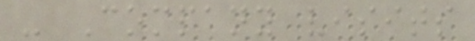- Company visits
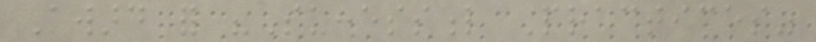Award for "Successful Practices"
